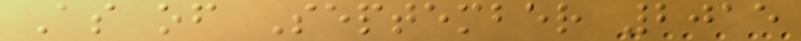As of September 2015
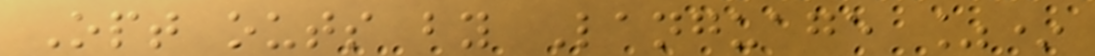Opt outs by Language %*
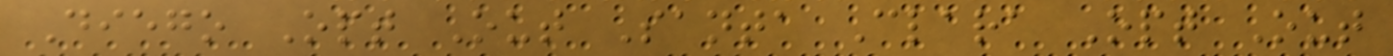Diego Opt Out Santa Clara Opt Out
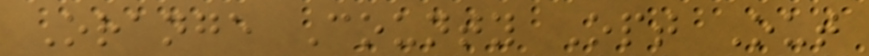Orange County Opt Out
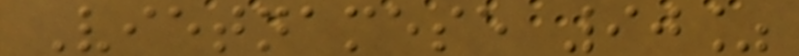Vietnamese 90%
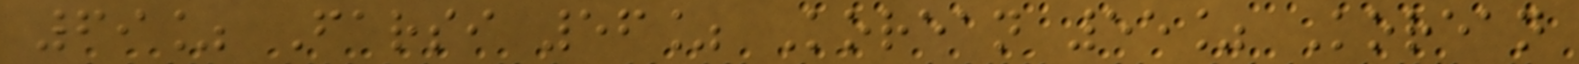69% Farsi 56% Korean 55% Korean
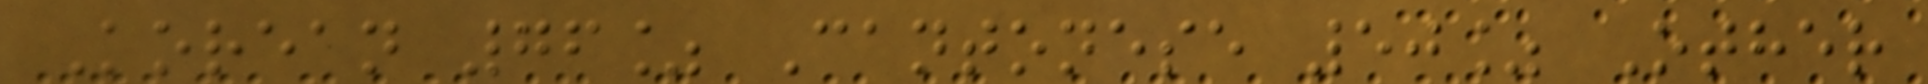Korean 76% Cantonese 50% Other
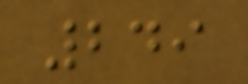249
